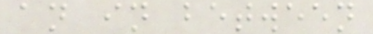an in between
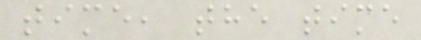time, the time
